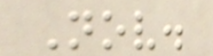Nov.
